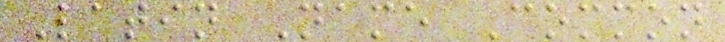Latin Name Common
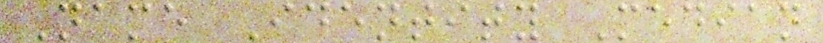Name Identity Median
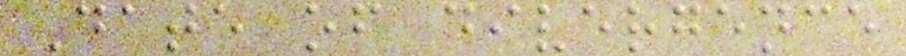Date of divergence
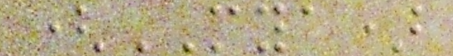(MYA)
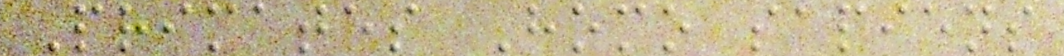Primates Homo sapiens
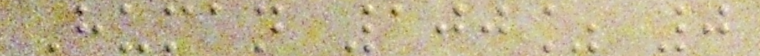Human 100% 0
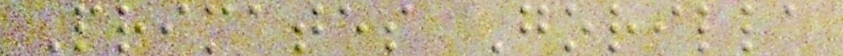Primates Gorilla
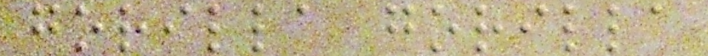gorilla gorilla
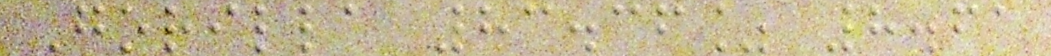Gorilla 83.36% 8.61
